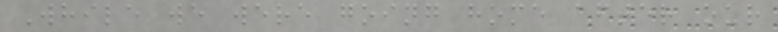While we were going home after our
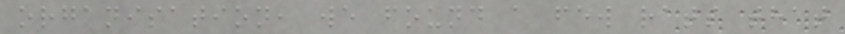organisation, we found a few rats that
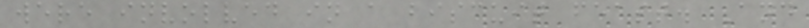were involved in a biscuit feast. And
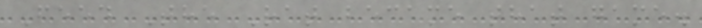Feed The Rat became that game.
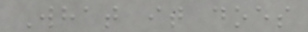What it does
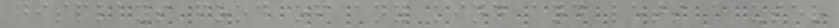displays food of any kind and lets a user
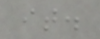it.
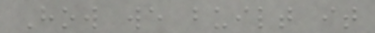How we built it
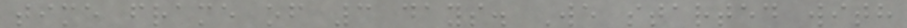time frame of 3 days. We started with
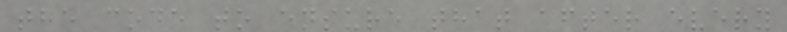the code to ensure that after every
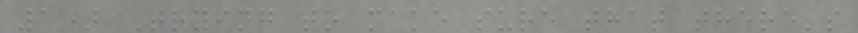1) Trying to make sure that there's
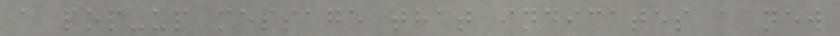a pop-up message that indicates a new
